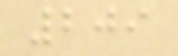209
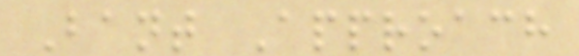Bant Approach
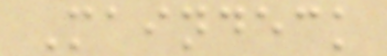Maindeck
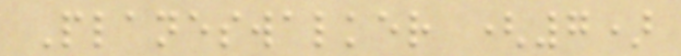Planeswalker (7)
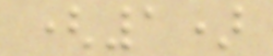(1)
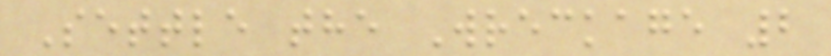Settle the Wreckage 2
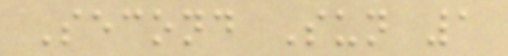Second Sun 1
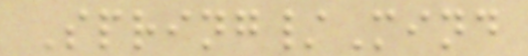Spring/Mind
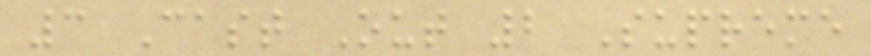3 Cast Out 2 Supreme
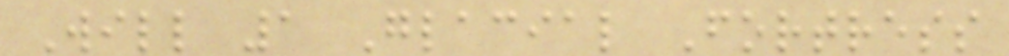Will 1 Glacial Fortress
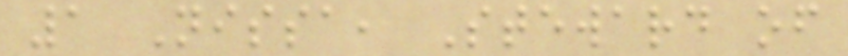1 Nissa, Steward of
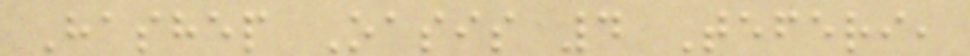Hashep Oasis 4 Teferi,
